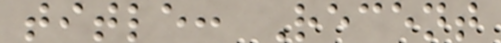title: Recent
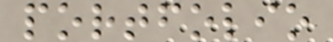portfolio
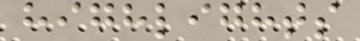highlights
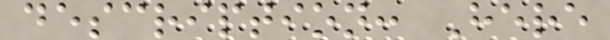description: Here
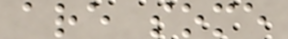are some
